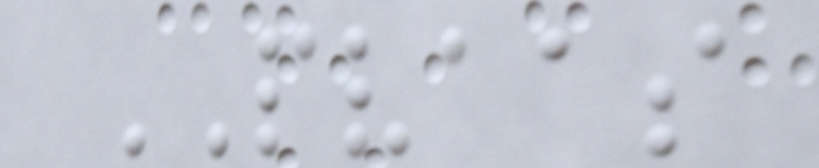PVAAS
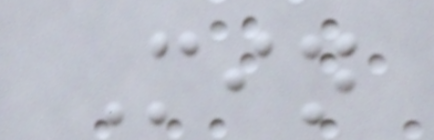Min
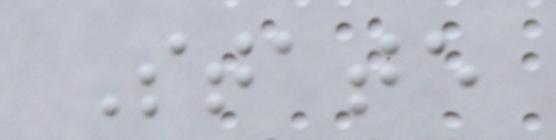State
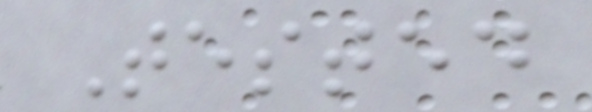Tested
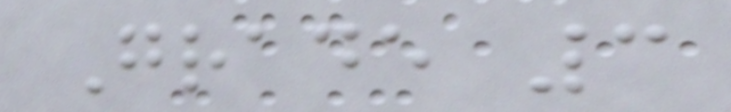Grade 3
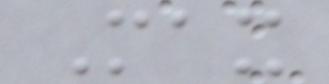Max
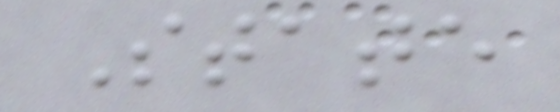State
